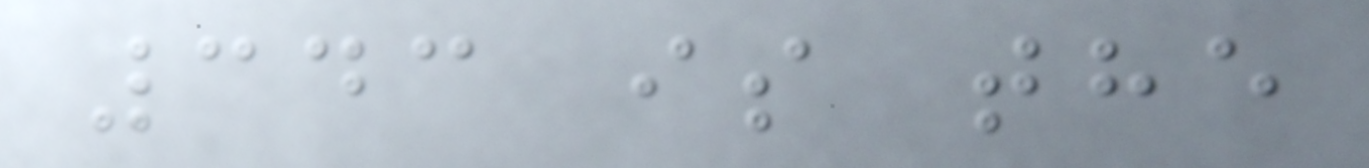343 is the
